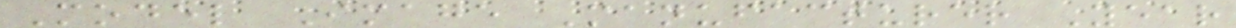Model Image Manufacturer Year
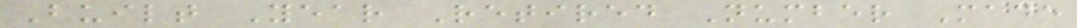Built Year Retired Number Made
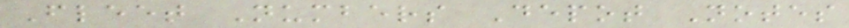Fleet Numbers Depot Notes
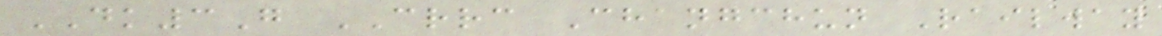DK3G CRRC Changchun Railway
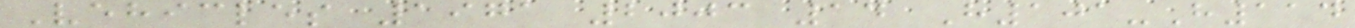Vehicles 1971 2003 14 H101-H114
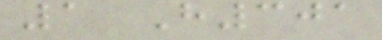1 H301
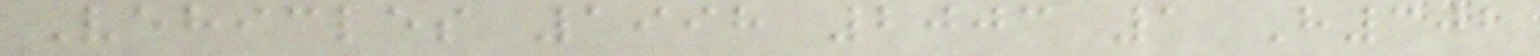Vehicles 1998 2003 1 H302
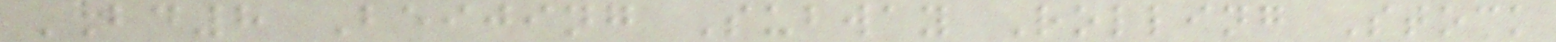BD8 Beijing Subway Rolling Stock
